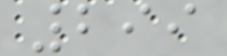299
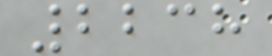2238
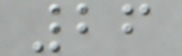26
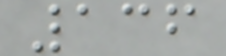136
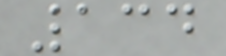134
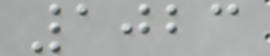1023
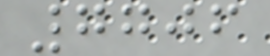7706
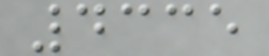4335
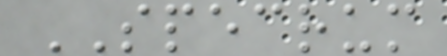SPECRUM
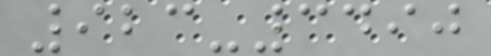923-3490
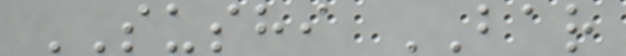SUSHI BAR
